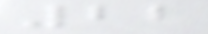22
